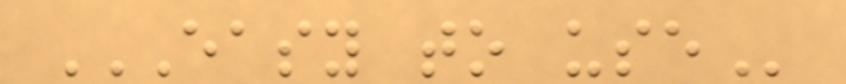EASY TO USE
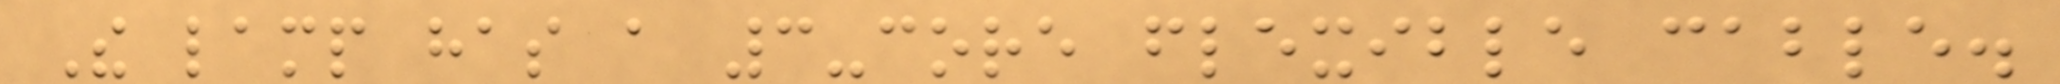The lamp has a 3-core flexible cable.
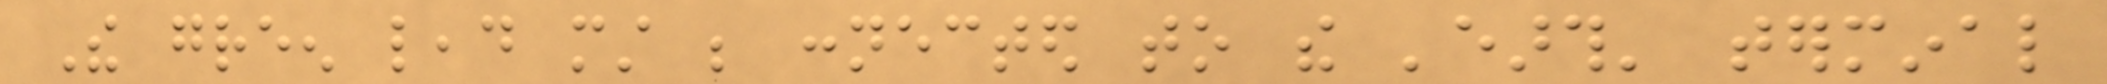The green lead must be connected to the 'earth' terminal
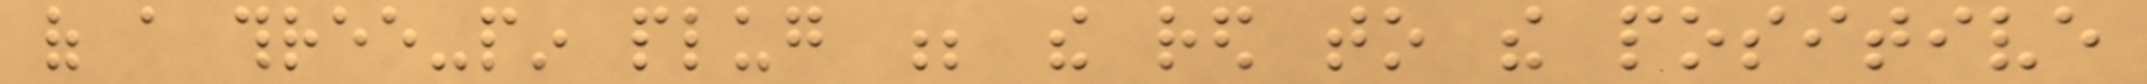of a three-pin plug ; the red to the positive
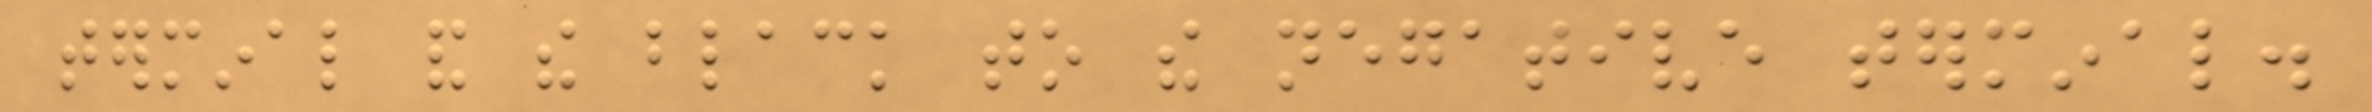terminal and the black to the negative terminal.
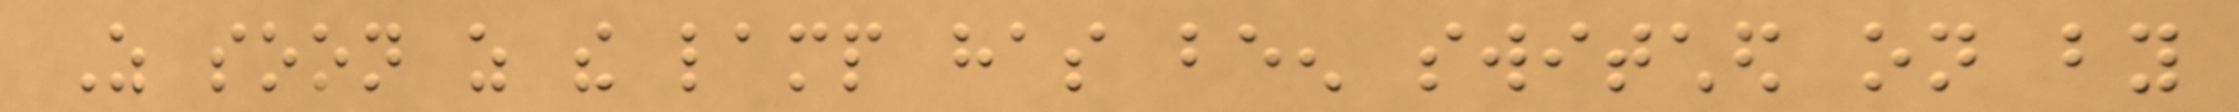As soon as the lamp has been switched on by
